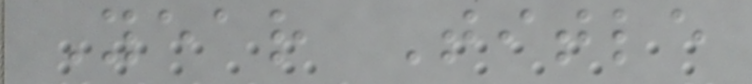Year Title
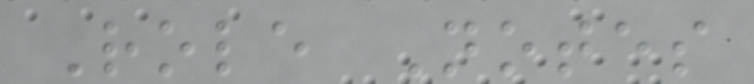Role Notes
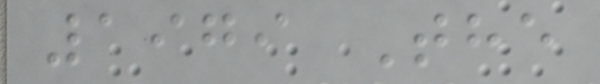1979 The
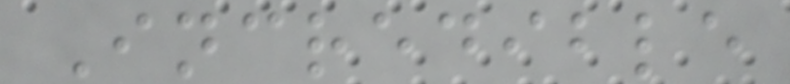Incredible
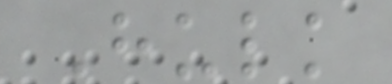Hulk
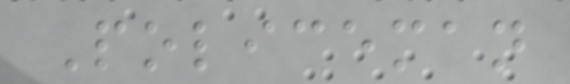Policeman
